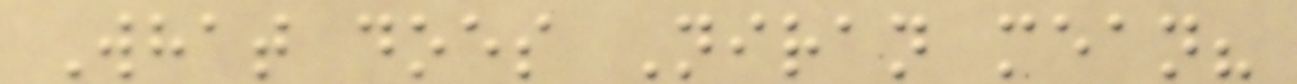What does Niran mean?
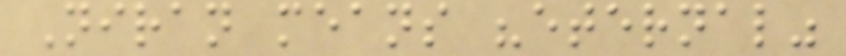Niran means "eternal"
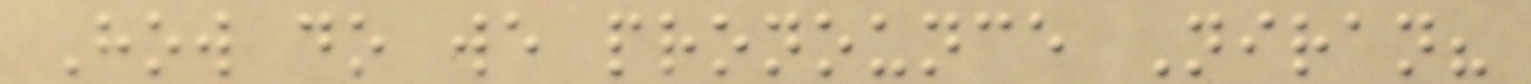How do we pronounce Niran?
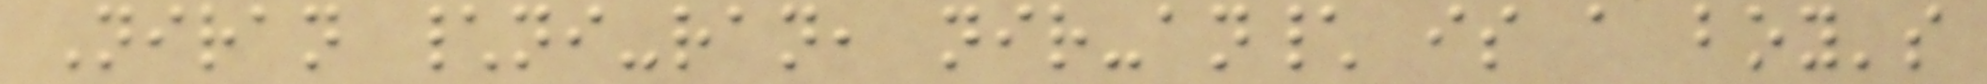Niran \ni-ran, nir-an\ is a boy's
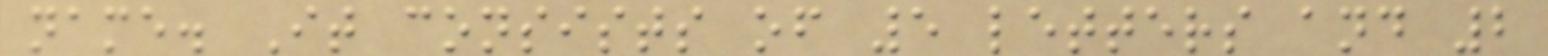name. It consists of 5 letters and 2
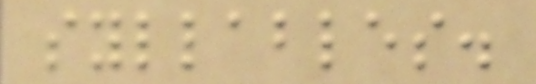syllables.
